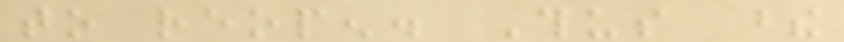to reopen. Thus these
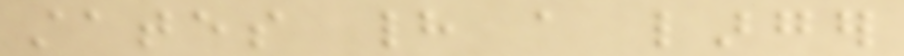states had a larger
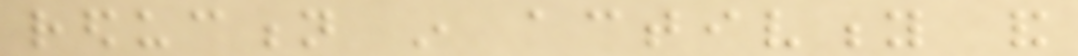reduction in activity and
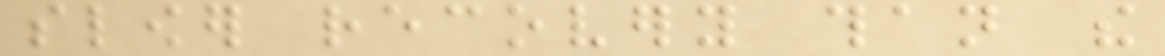slower recovery than the
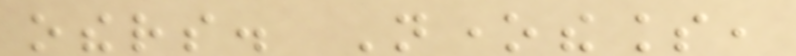others. Nonetheless,
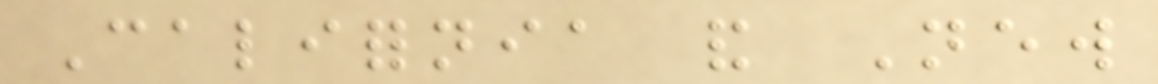California and New
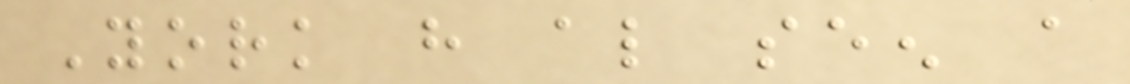York have also seen a
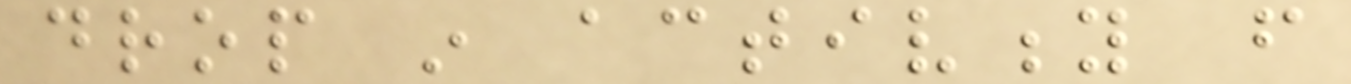drop in activity from
